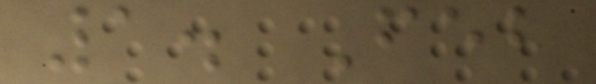1. Feb
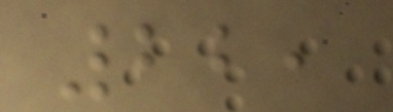22,
